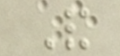And
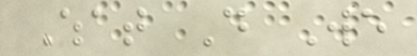What Do We
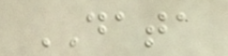DATA
